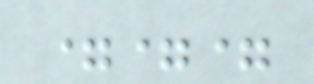===
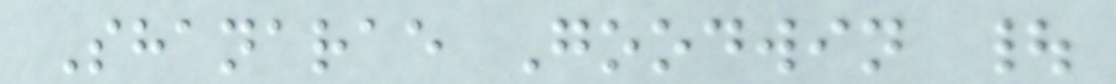Shanarae Goodwin |
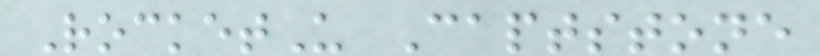RocketU Captstone
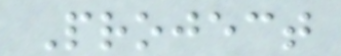Project
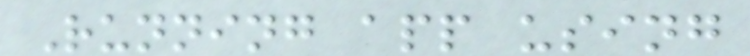Running app using
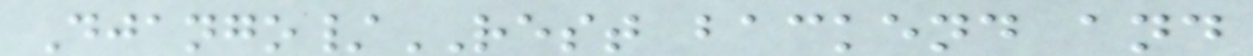Django/REST backend and
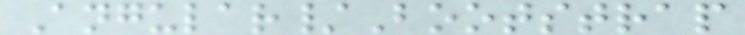Angular/Bootstrap
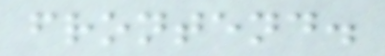frontend.
